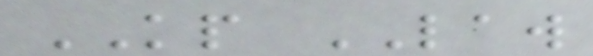KP LAW
